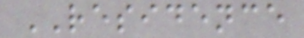RESIDENCE
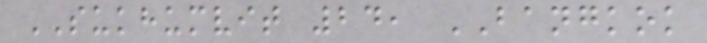SUKHUMVIT 24, BANGKOK
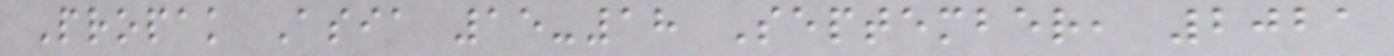Propak Asia 15-18 September, 2021
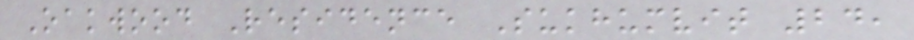Oakwood Residence Sukhumvit 24,
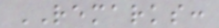REMARKS:
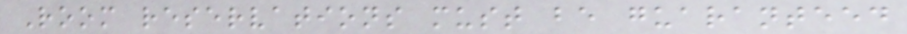Room reservations must be guaranteed
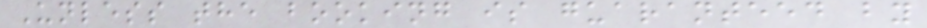Unless the booking is guaranteed by
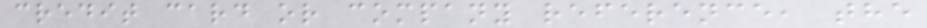credit card or company reference, the
